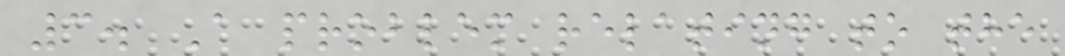3. A problem relating to the
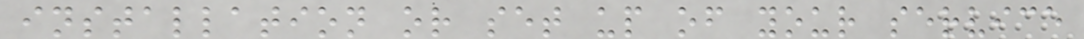installation or set up of your service
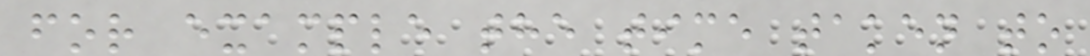for example the time taken to
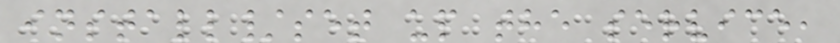install/set up the service,
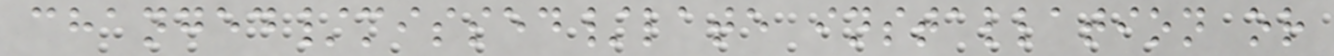changed/missed/late installation or
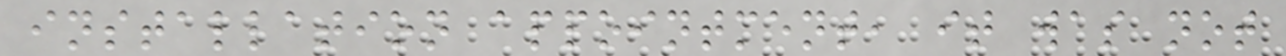installation appointment, it was not
